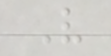V
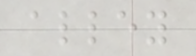alley
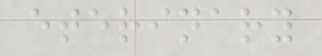eterinary
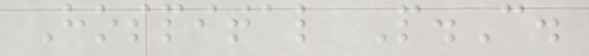Hospital P.C.
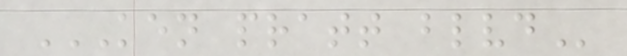KEN PRATT BLVD
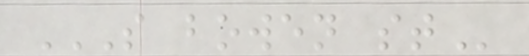S BOWEN ST
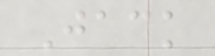Jack
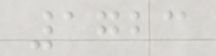1723
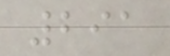291
